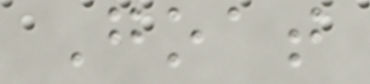Goat
